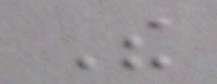The
